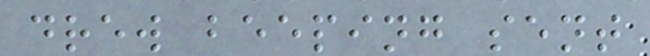drew beeping sent
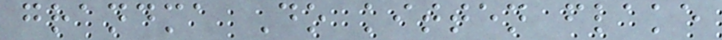grandma Do kitten flake
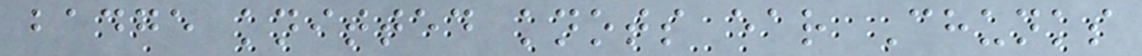badge knitted knots ear Chunks
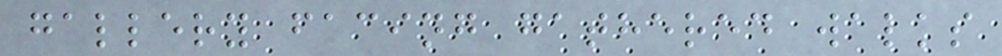gallery facing gathered walks
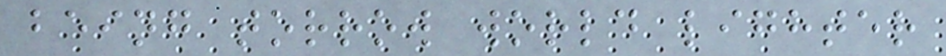being torrow world lighter
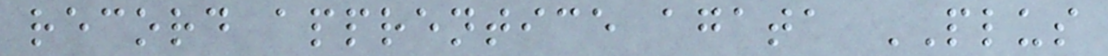record apprentice agata PLUS
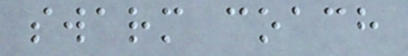swarm coach
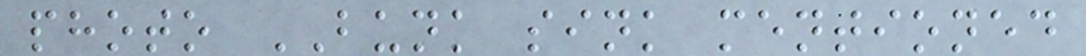photo BUNK sink mentioned
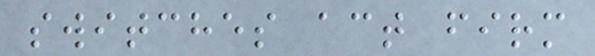switches act firm
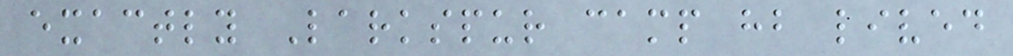exactly Larkspur camp hb lived
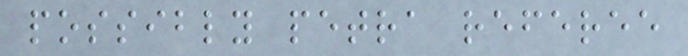possibly petra referee
